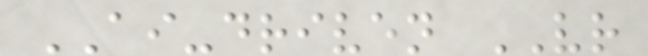AI-driven VR
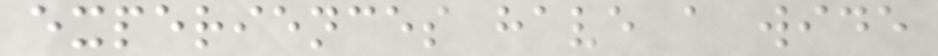experiences have a wide
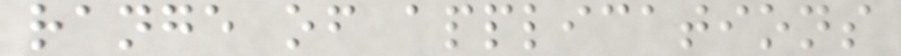range of applications
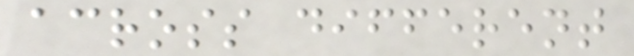across different
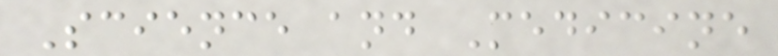Science and Medicine
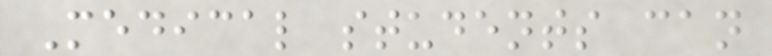Medical students can
